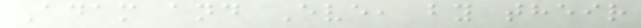Adam and Eve, by their
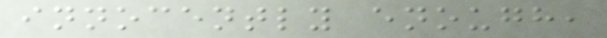innocently enough,
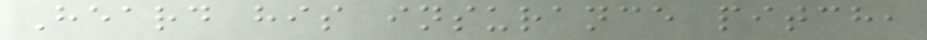Heard his insurance pitch,
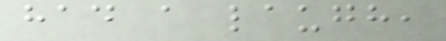had a laugh,
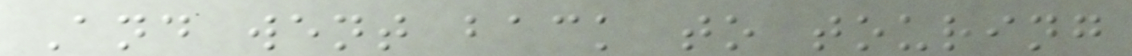And went back to touring
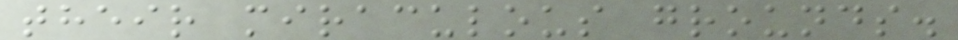their miraculous grounds.
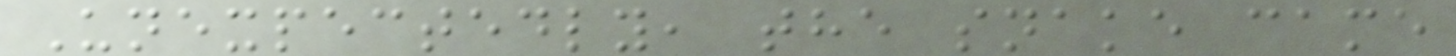Unexpectedly, the snake came
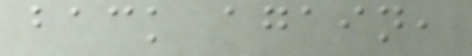back again,
